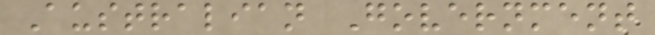Australian Government
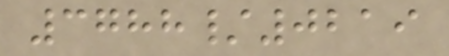3788/0219
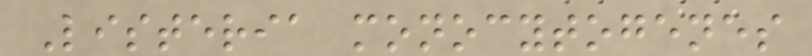Listeria monocytogenes
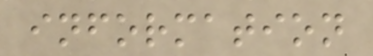information
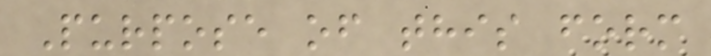Purpose of this form
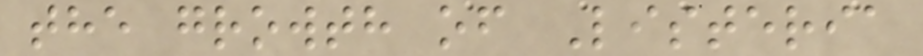the growth of Listeria
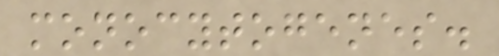monocytogenes.
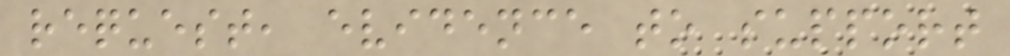request, evidence to support
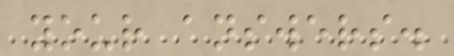your answers.
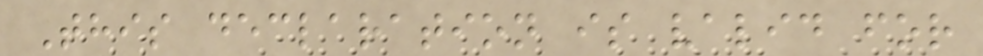This declaration is valid for
